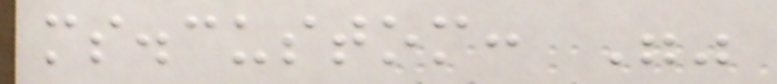ms.custom: ""
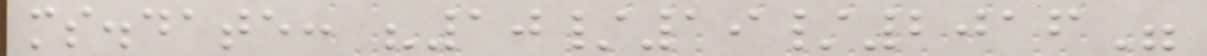ms.date: "10/19/2016"
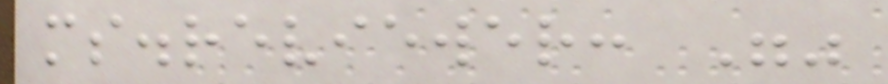ms.reviewer: ""
